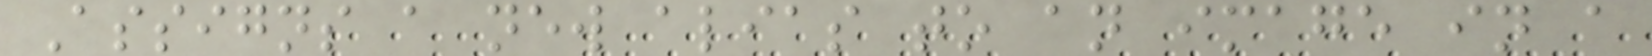Assigns a new alias to an image in a
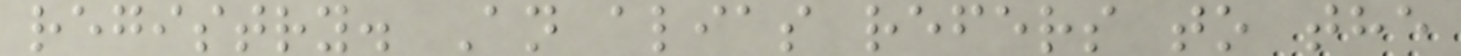registry. An alias refers to the
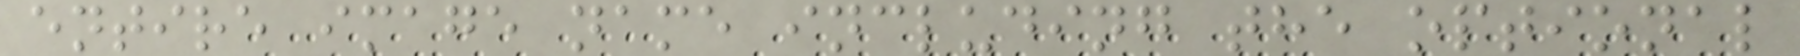entire image name including the optional
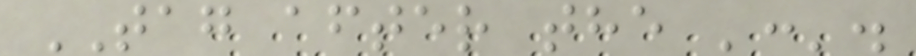TAG after the ':'.
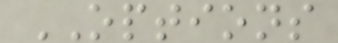OPTIONS
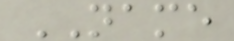NAME
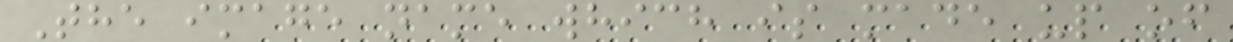The image name which is made up of
